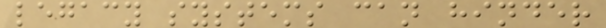legacy systems can hinder
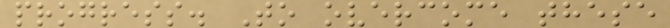progress. To overcome these
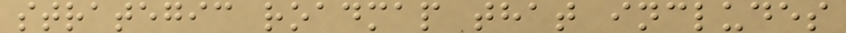strategic roadmap that includes
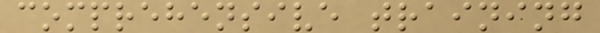comprehensive training
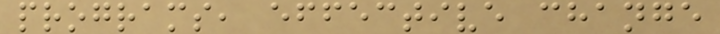programs, effective change
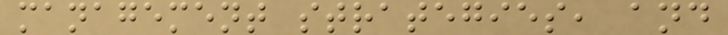management strategies, and
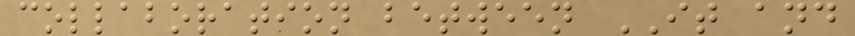collaboration between IT and
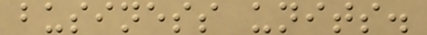business units.
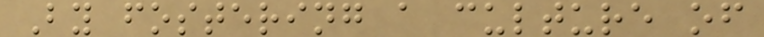By fostering a culture of
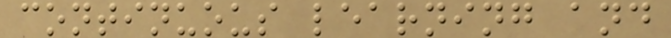continuous learning and
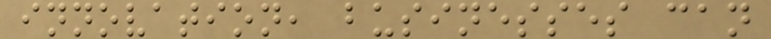innovation, businesses can
